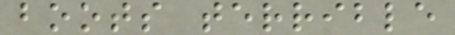boots terrible
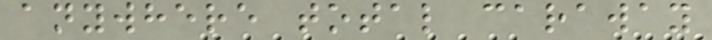anywhere total caraway
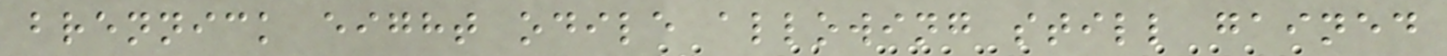brennick eight odile allowing still gained
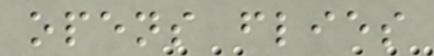opens flies
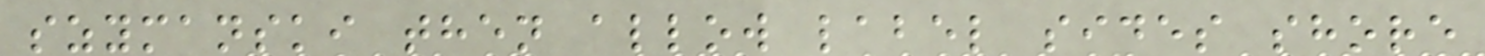szymanski then allow label sides shore
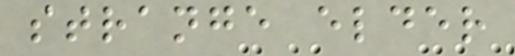strange elder
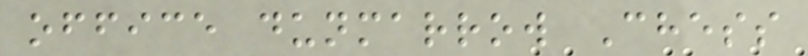office dunmarrow Chess
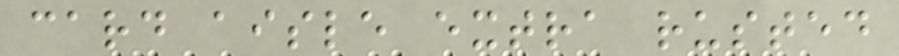card aisle extra rusted
